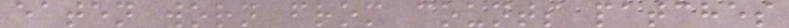eaten worn from counts patches
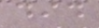did
